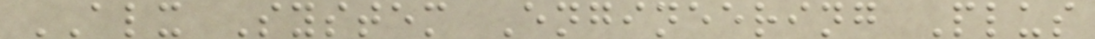ALX System Engineering Plus
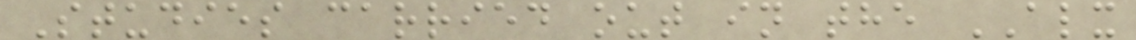Studies carried out in the ALX
